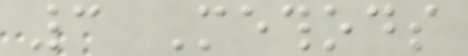3 Methods
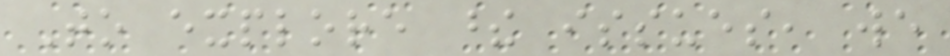To explore these issues, we
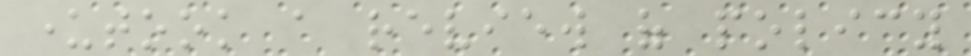undertook a review of policy
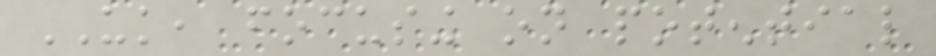UK, focusing on potential
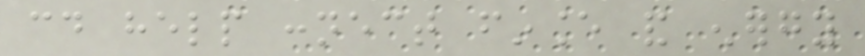could help connect finance and energy
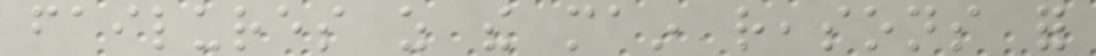failures as the main reasons for
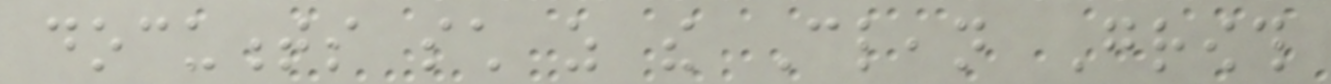documents such as the Clean Growth
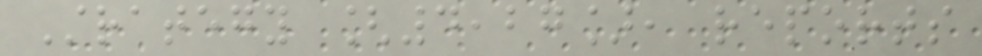Strategy [4,27], reports
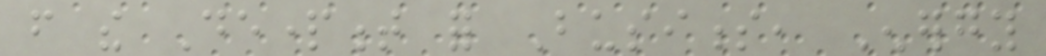from the Department for Business, Energy
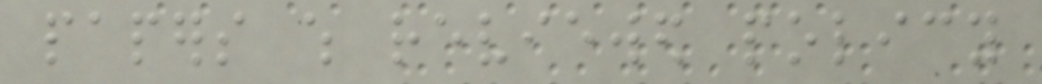papers which reviewed policy
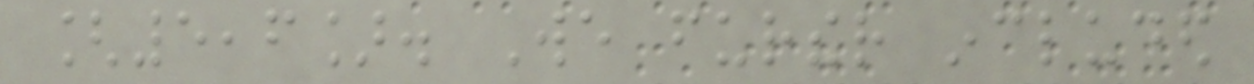[5,6]. We further included
